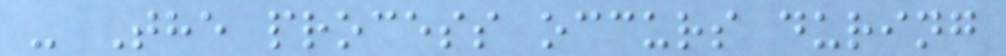- The process occurs during
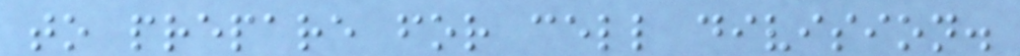to prepare for cell division.
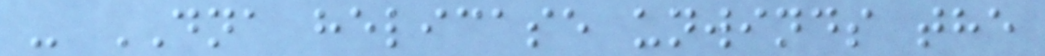- DNA helicase unwinds the
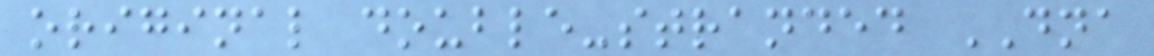original double-stranded DNA
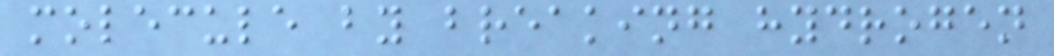molecule by breaking hydrogen
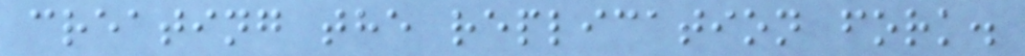creating the replication fork.
